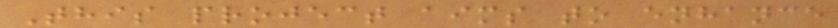This project aims to enhance
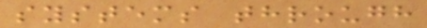systems through
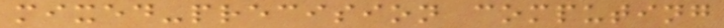mixed-precision computing
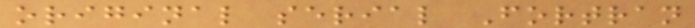original serial Fortran
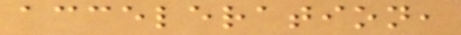acceleration,
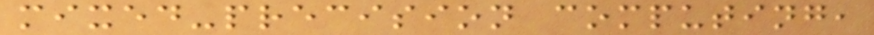mixed-precision computing,
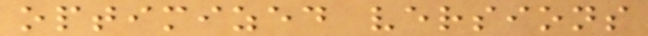optimized versions
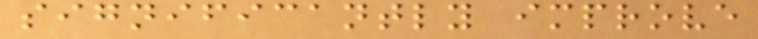significantly improve
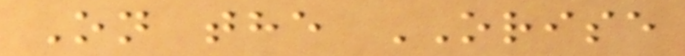On the ORISE
